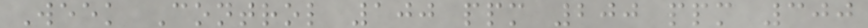Week Control 100 ppm 200 ppm 300
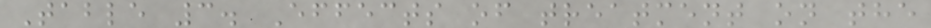Table 3. Effects of treatment on the
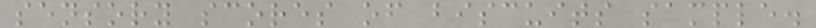sensory scores of biscuits sample.
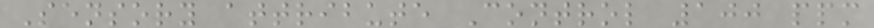Sensory attribute Control 100 ppm
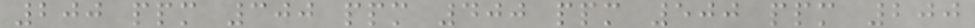200 ppm 300 ppm 400 ppm 500 ppm 200
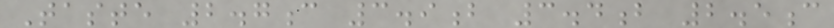Taste 2.7c 3.9b 3.4b 2.5c
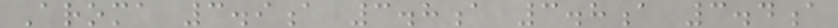Aroma 3.9a 3.8a 3.8a 3.4a
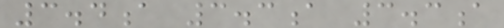3.4a 3.3a 3.3a
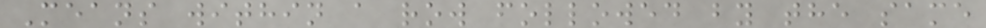Means within a row followed by the same
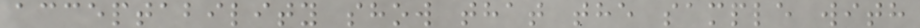acceptability show that the sample with
